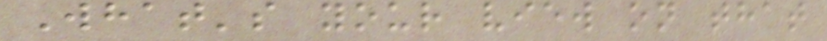What's your view on that
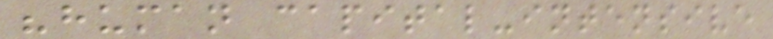"human capital-intensive
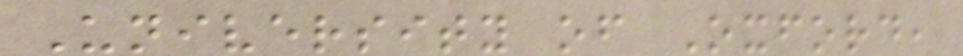University of Oxford,
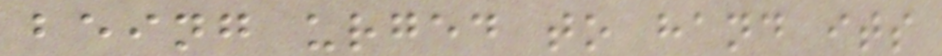being urged to hand its
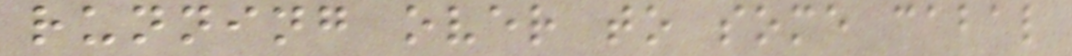running over to some cabal
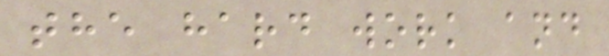the hard work and
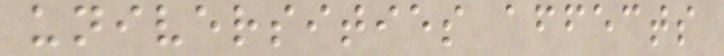universities affects
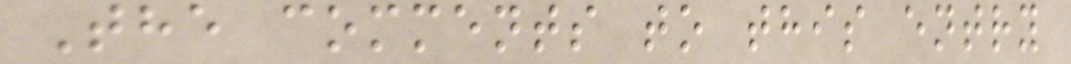The comments to this entry
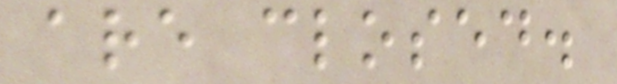are closed.
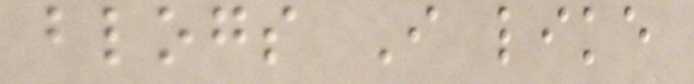blogs I like
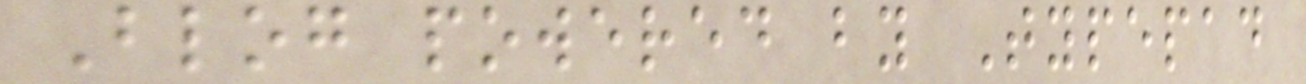Blog powered by Typepad
